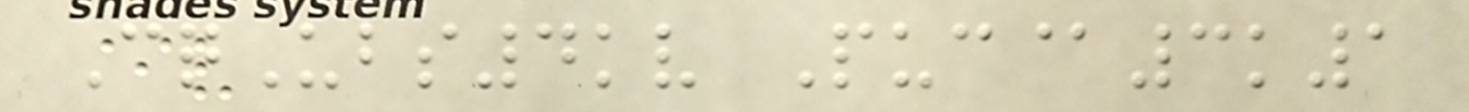CqUbs4kv Puc@3k1
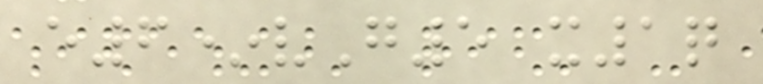e6*vG5 x1q
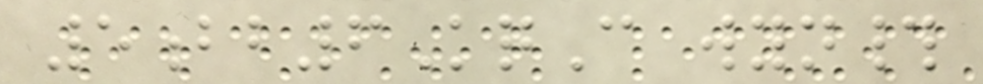5bb6KqC wyn#
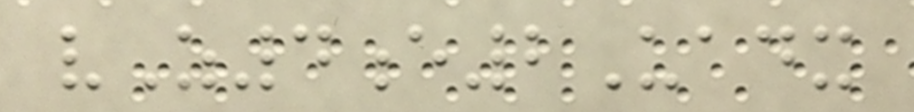vZ4e2Uadx
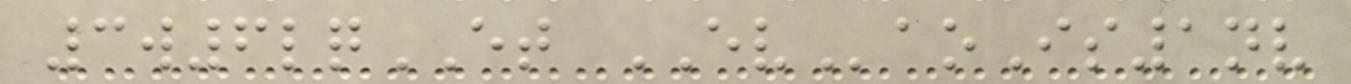3w6lqET EVaoIs1nv
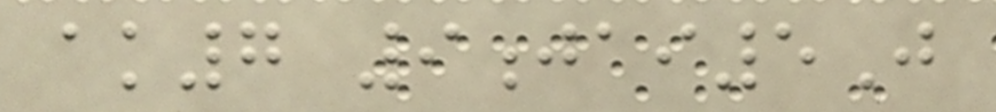ak7 9jai5J
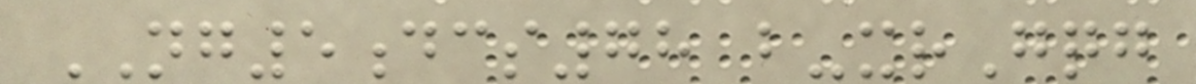NG5dcs78 b-xrGqg
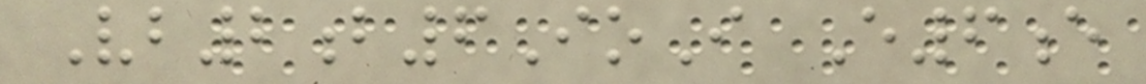Vb2b6IoI E6e
